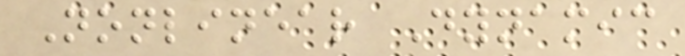Nonlinear Dynamic
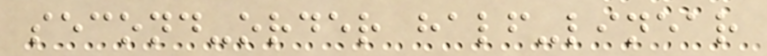second-order half-linear
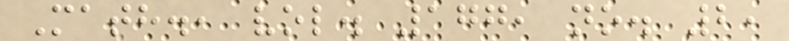Math., vol. 177, no. 2,
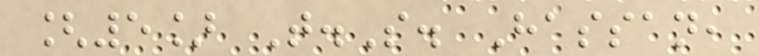[5] T.S. Hassan,
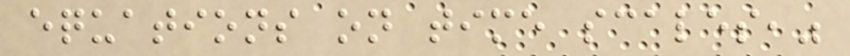equations on time scales,"
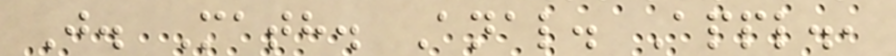J. Math. Anal. Appl.,
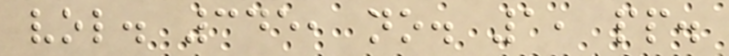vol. 345, no. 1, pp.
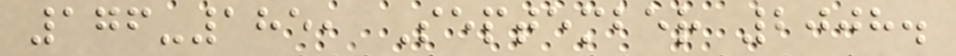176-185, September 2008.
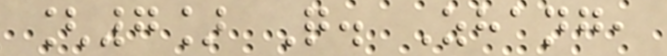[7] Q. Zhang,
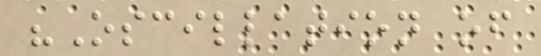"Oscillation of
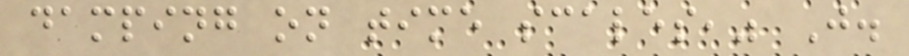damping on time scales," J.
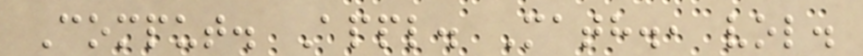Comput. Appl. Math., vol.
